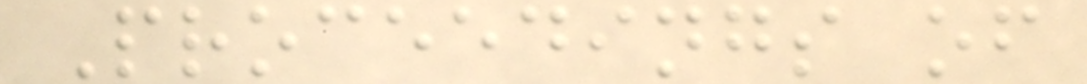Proceedings of
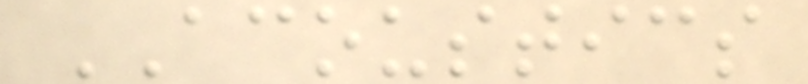ACOUSTICS
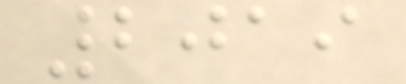2019
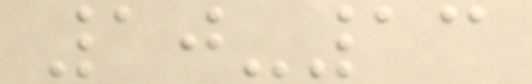10-13
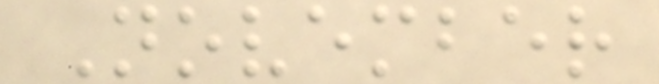November
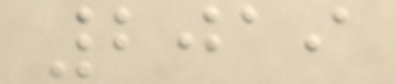2019
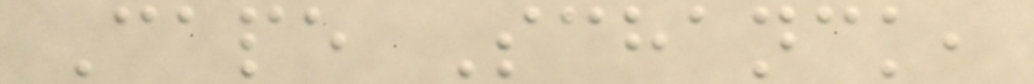Cape Schanck,
